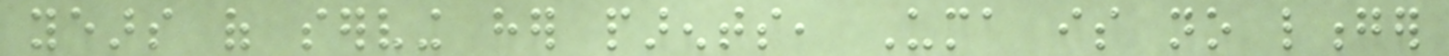years of serving her parents, Uma is no longer
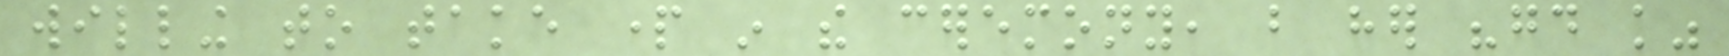willing to take part in the ceremony, but her "good knowledge"
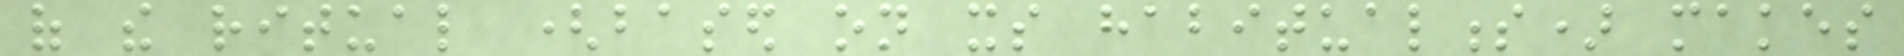of the ritual (based on its habitualness) makes
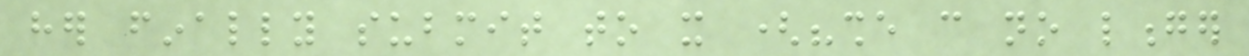her finally submit to it ("she can no longer
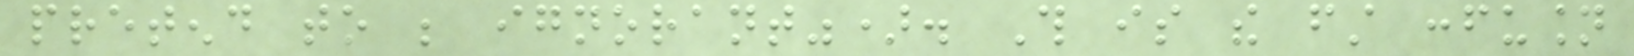pretend to be ignorant"). This is the first confusion
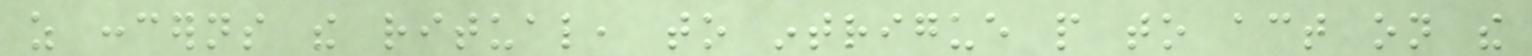as concerns the ritual, to intrigue people to act on the
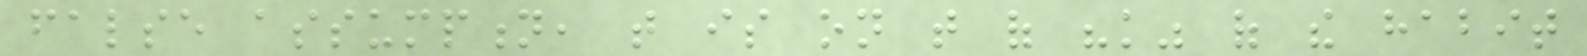false assumption, that is on that of "knowledge" of the habit
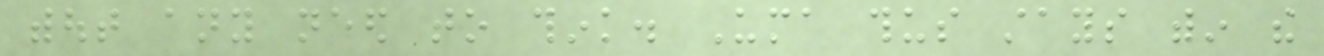without any need to think. Uma thus stays within the
